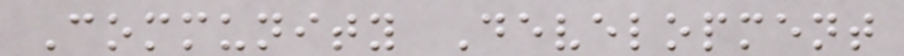Community Development
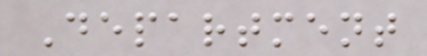Department
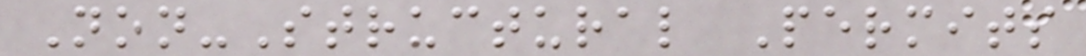Non-Structural Permits
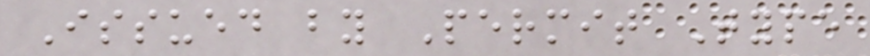Issued by Permit Type
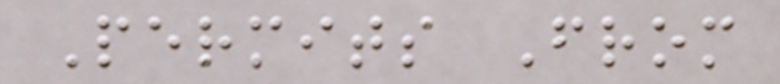Permits From
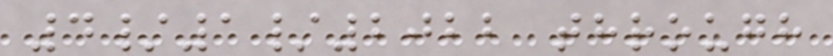4/1/2022 through
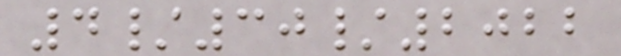4/30/2022
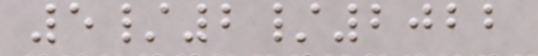5/2/2022
